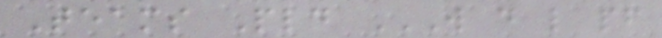Teams Pld W D L PF
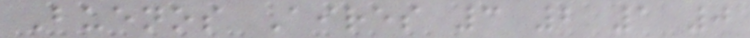Buenos Aires 3 2 1 0
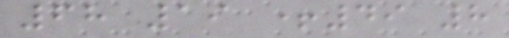68 19 +49 8
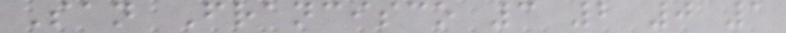San Francisco 3 2 0 1
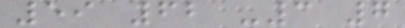59 62 -3 7
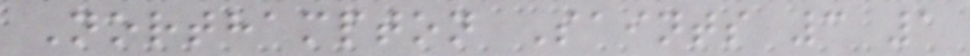Northampton Saints 3 1
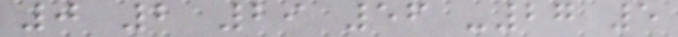0 2 29 56 -27 5
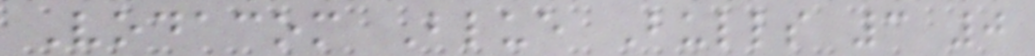Vodacom Blue Bulls 3 0
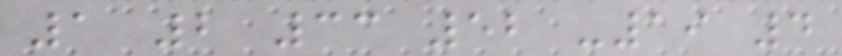1 2 33 52 -19 4
